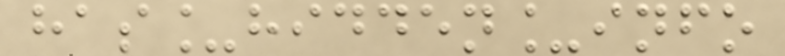has_hidden_info
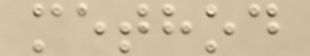method
